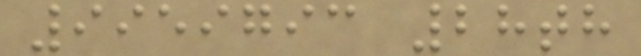9959793 28th
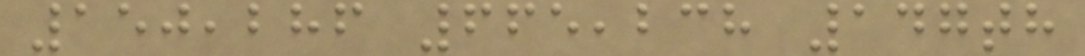150,286 665,238 147th
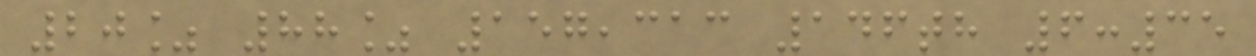20% 88% 157,313 146th 6:35
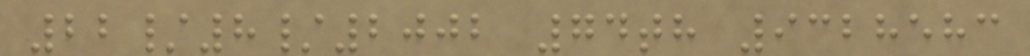22/8/2002 74th 9328583
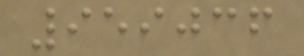959036
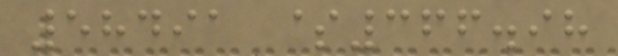58491 $366.98
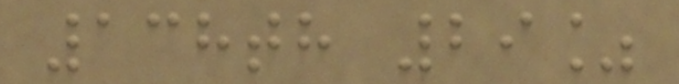138th 29%
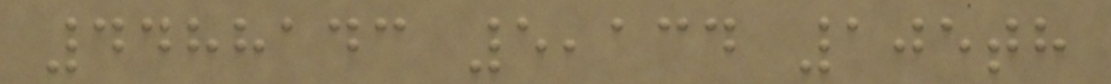4488143 5,134 105th
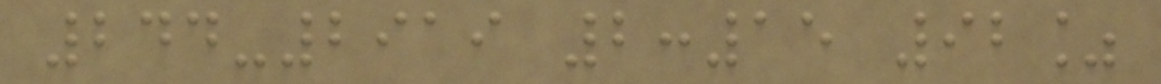244-2919 2:15 92%
